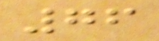76
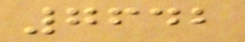7642
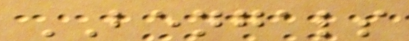BENGALS
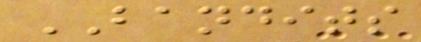BANDITS
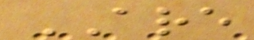ARE
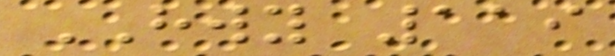HWY 119
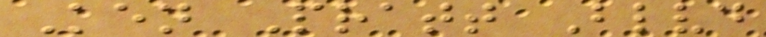Ken Pratt Blvd
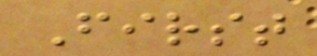First
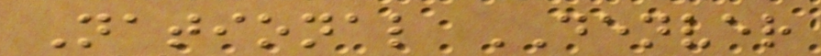National DENVER
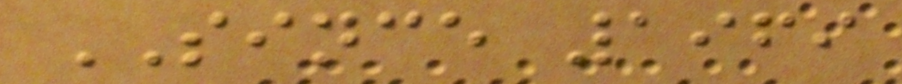SINCE 1969
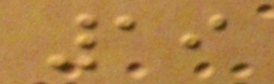19
